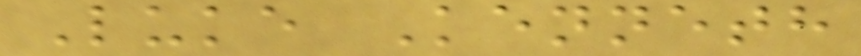Luke Kenneth
